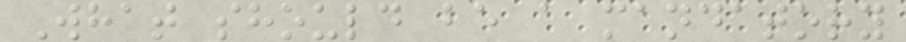What should be a mandatory
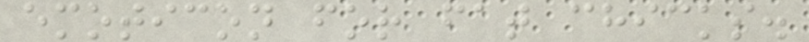emoticon for fat chicks.
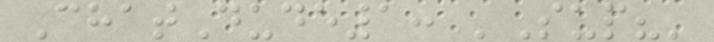ChatDude1: 'Sup?'
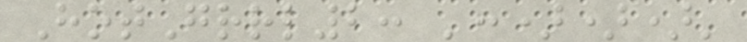HotGrrl2: ':)))'
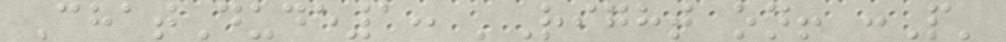ChatDude1: 'Right on! :P'
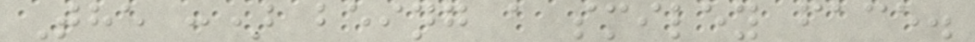The :) being a smiley face.
